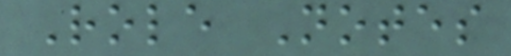Role Notes
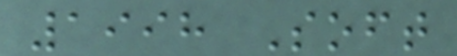1998 Soft
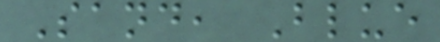Sand, Blue
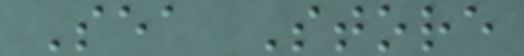Sea Store
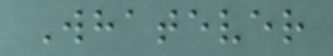Whatever
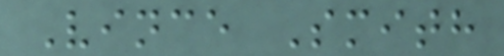Vince Smith
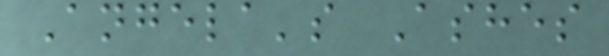Angela's Ashes
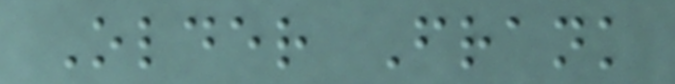Older Frank
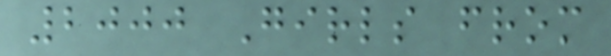2000 Girls from
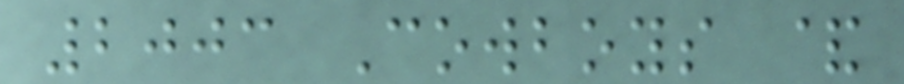2003 Cowboys &
